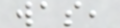was,
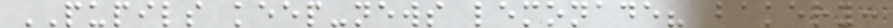PUPILS keep-news lemonade? bakery:
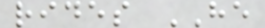rides HE
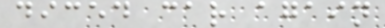diced car again
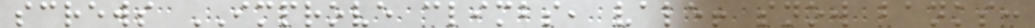screws IMPROVE climbs, vale! snow banks:
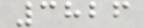3826
